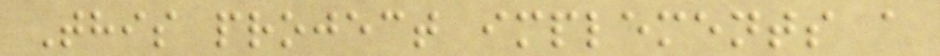This project implements a
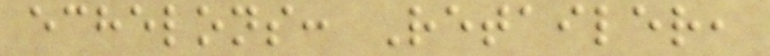echelons: Retailer,
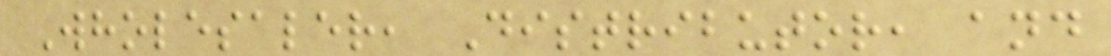Wholesaler, Distributor, and
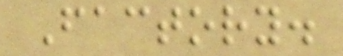Factory.
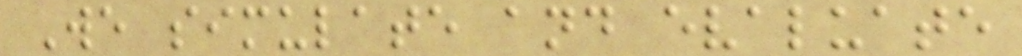We simulate and evaluate
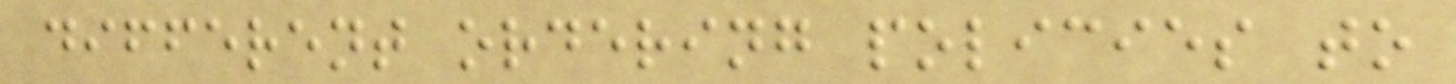different ordering policies to
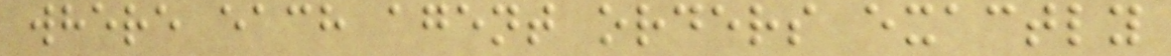where each agent orders exactly
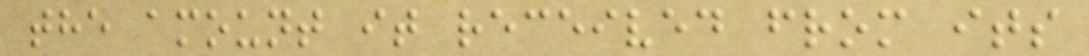the amount it received from its
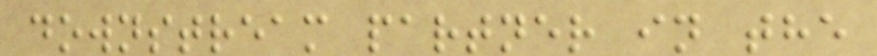downstream partner in the
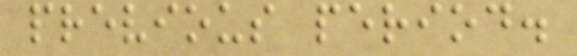previous period.
